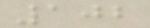102
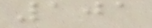101
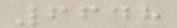6648
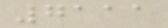7111
